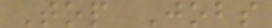Top Jobs
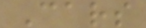Cars
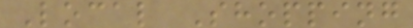Local Shopping
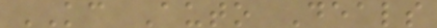KC Auto Deals
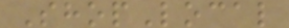ShopLocal
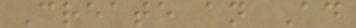Create an Ad
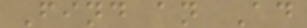Find an Ad
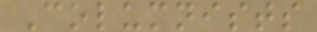Columnists
